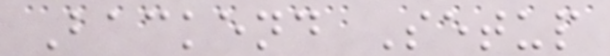Backend Setup
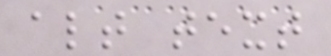alt text
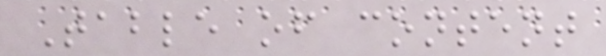Table of content
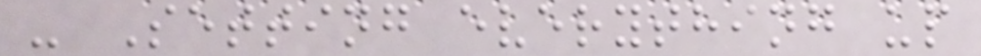- Setting everything up
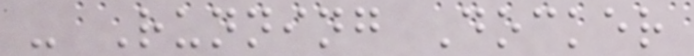- Running Docker
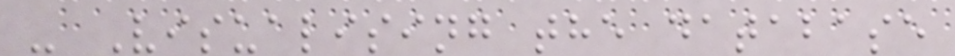- Visualising the database
